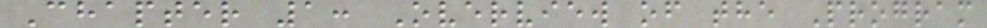Chapter 1: Overview of the Program
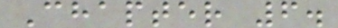Chapter 6.
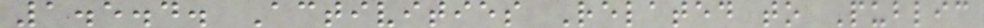1.5.4. Activities Related to Public
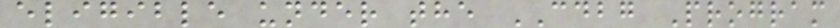eligible under the CDBG Program
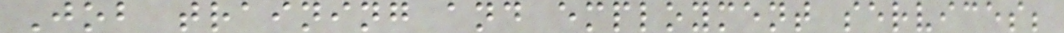Job training and employment services;
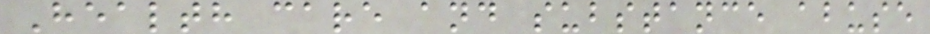Health care and substance abuse
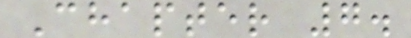Chapter 7.
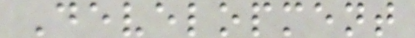Development
